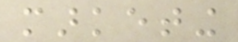marketing
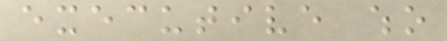executive who
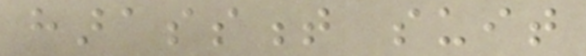harassment suit
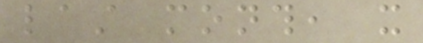last month, it
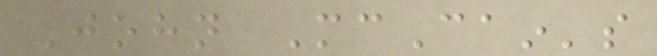John McCain's
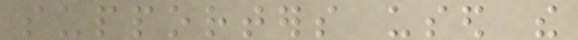supporters used the
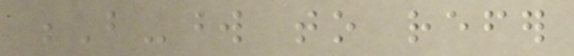B-word to refer
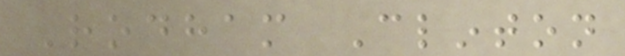Rodham Clinton
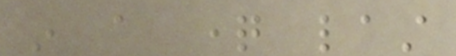in a question last
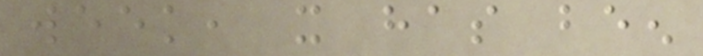week, it has been
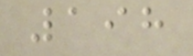198
